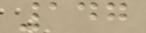147
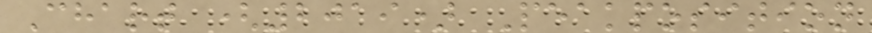Chart (2019) Peakposition
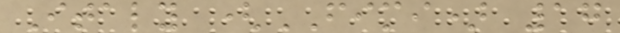Italy (FIMI) 17
